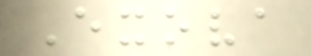Exova
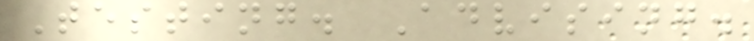Testing. Advising.
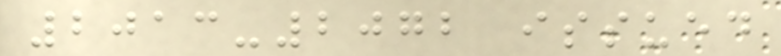2013-2072 issued
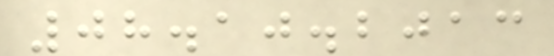08.10.2013
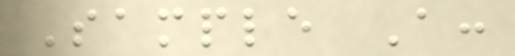Sample A:
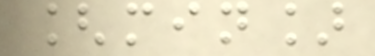[min]
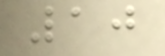10
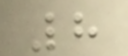8
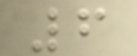6
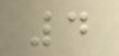4
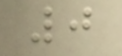0
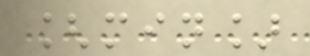[min]
